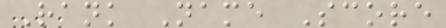Rank Name Score
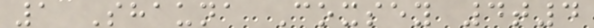1 Shauna Coxsey 4t4
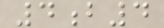4b4
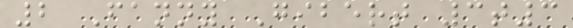2 Fanny Gibert 3t3
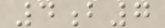4b7
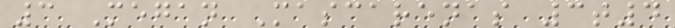3 Megan Mascarenas 3t4
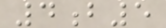4b5
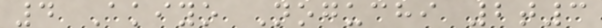4 Akiyo Noguchi 2t3
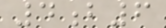4b6
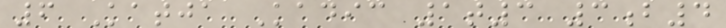6 Katja Kadic 1t3 3b4
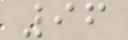96
